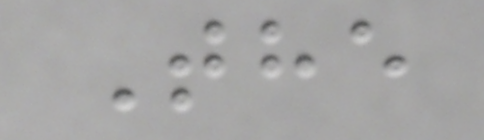The
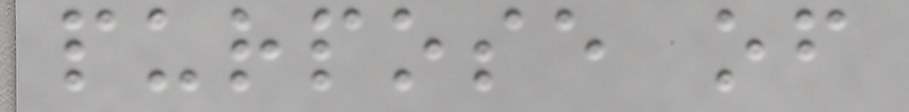purpose of
